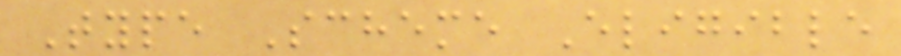Type Scheme Eligible
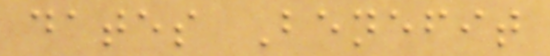dates Benefit
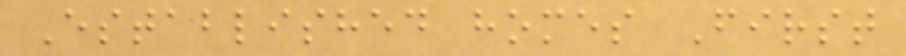Established homes First
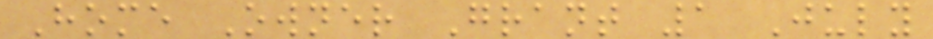Home Owner Grant 1 July
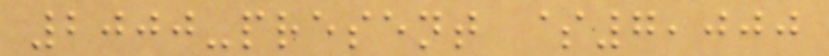2000-present $7,000
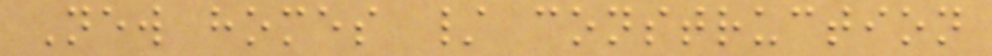New homes / construction
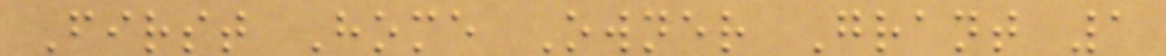First Home Owner Grant 1
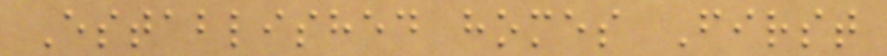Established homes First
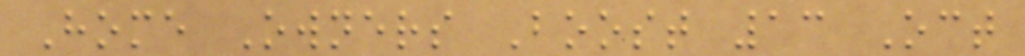Home Owners Boost 13 Oct
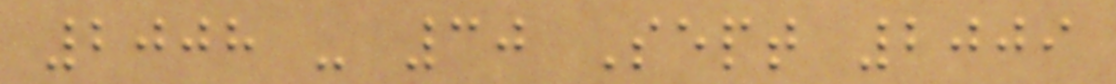2008 - 30 Sept 2009
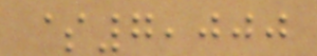$7,000
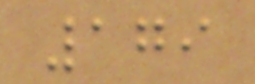179
